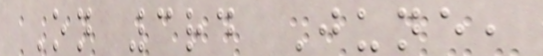On 3rd June,
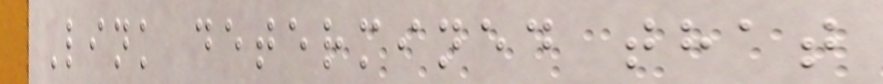Link determined that
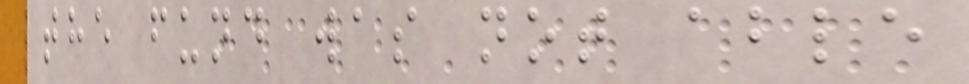the fund was not able
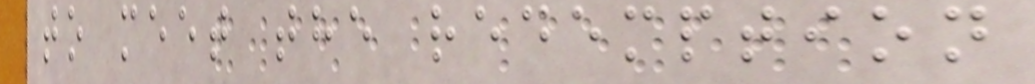to meet the redemption
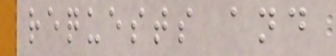requests and
